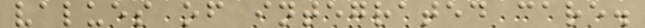values of integrated care.
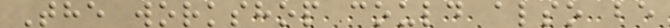The workshop could also be
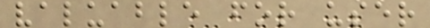valuable for user
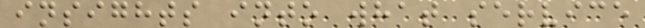insights into what service
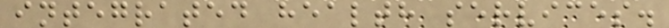integrated health services.
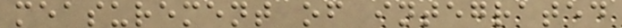measurement of integrated
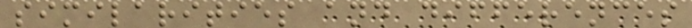similarities and differences
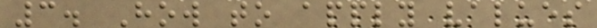3. How to apply values
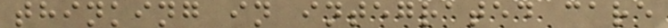thinking in integrated care
